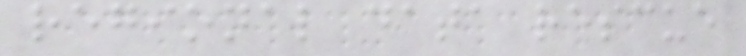regional data rescue
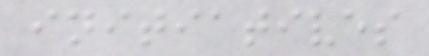initiatives
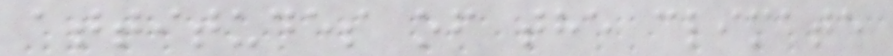attitudes of the climate
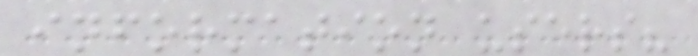information users?
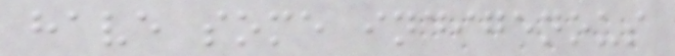have some indigenous
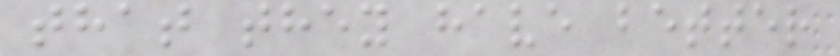that they have better
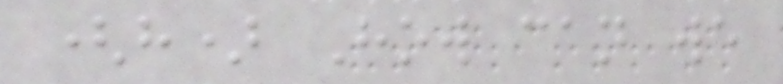(h) How can we
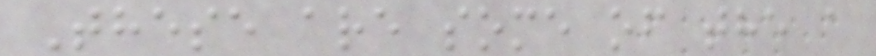These are some of the a
